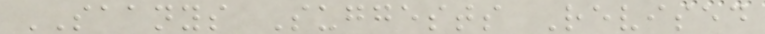SAANYS Suggests Revised
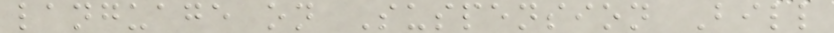language on Suspension Bill
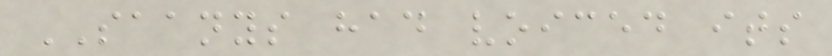SAANYS had voiced its
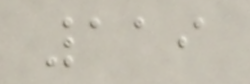119
